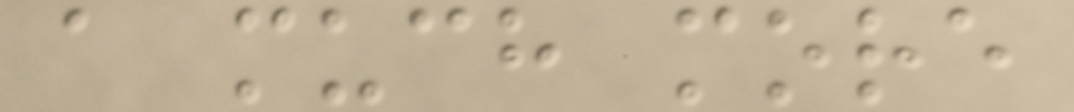a much more
